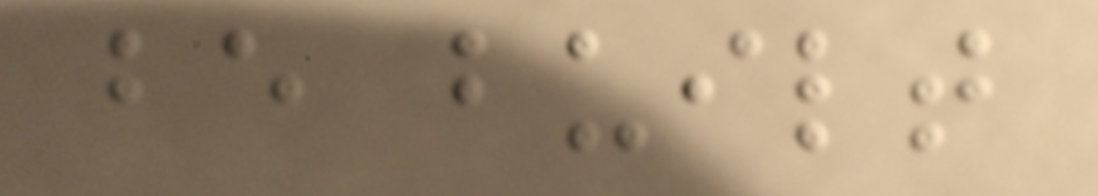be built
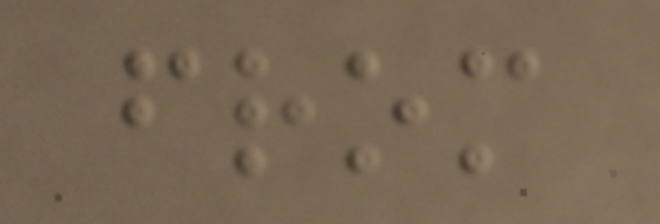from
